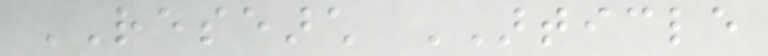RESEARCH ARTICLE
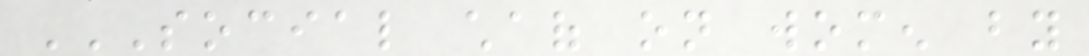SOCIAL CHAOF ON WOMEN BY
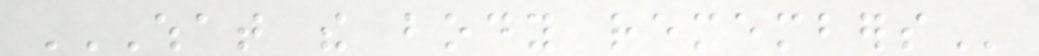WHAT THE BODY REMEMBERS
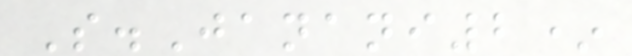S.Janani2*
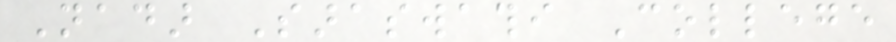Nadar Saraswathi College
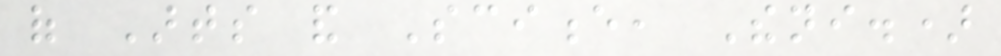of Arts and Science, Theni.)
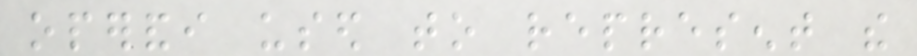operandi used to represent the
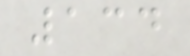134
